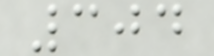304
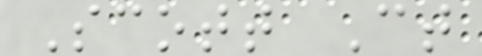Scott Ct
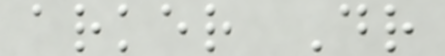arker Dr
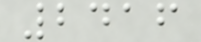2416
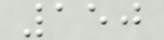150
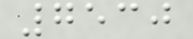7530
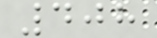408
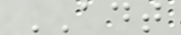ADT
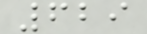629
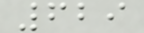629
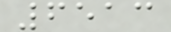6513
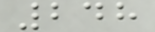248
